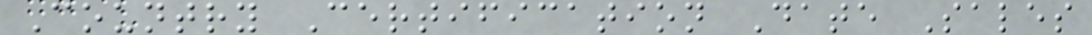Country Certification Date Sales
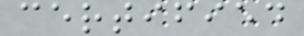certified
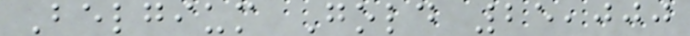Belgium Gold 25,000
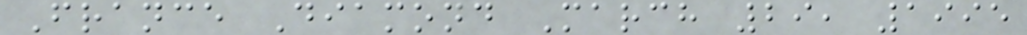France Diamond March 29, 1995
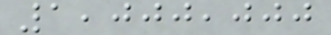1,000,000
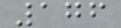176
